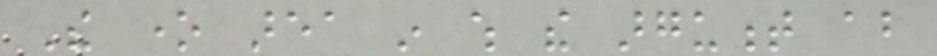The one area in which the argument about
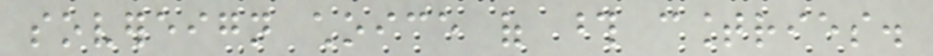sovereign choice of those countries.
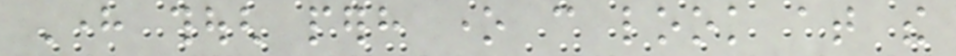Here though perhaps one can look at the
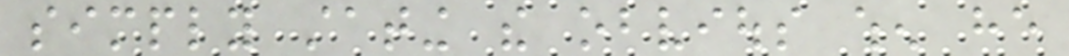simply stating the obvious when he
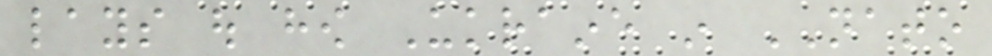lays out how Ukraine in NATO
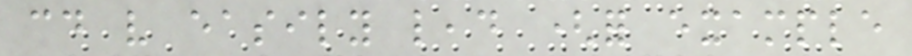could very easily lead (for example
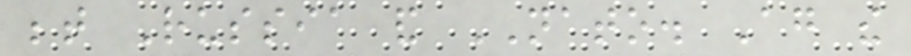between Russia and NATO. Again the
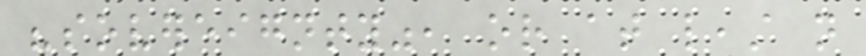"sovereignty", or at least not
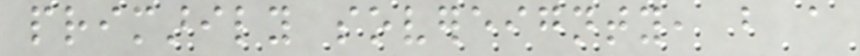primarily sovereignty, but a
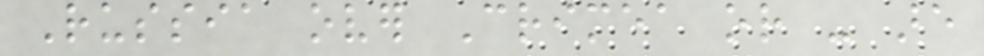Russia over Crimea or - are
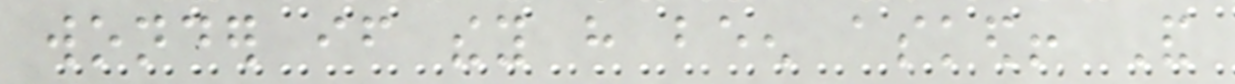wonder if they have been asked! And
